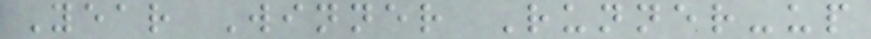Year Winner Runner-up
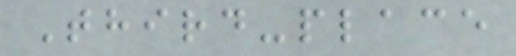Third-place
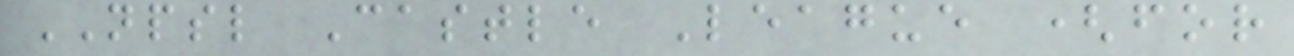NPSL Castle League (for
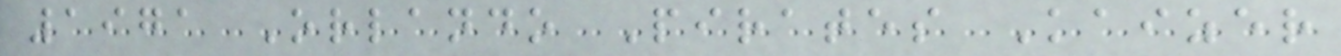1971 Orlando Pirates Kaizer
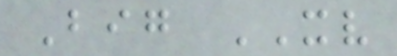Big XV
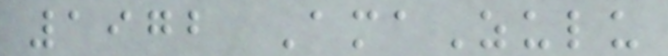1972 AmaZulu
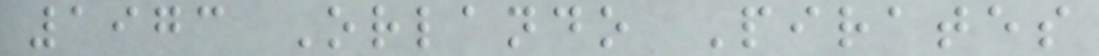1973 Orlando Pirates
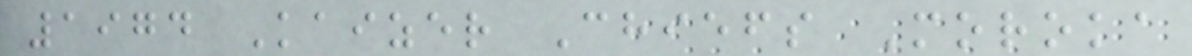1974 Kaizer Chiefs Moroka
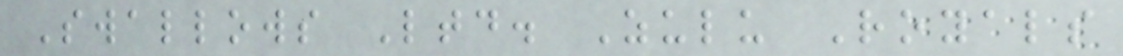Swallows Ltd. Zulu Royals
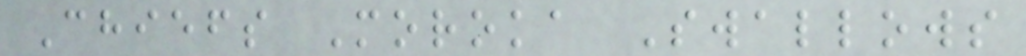Chiefs Moroka Swallows
